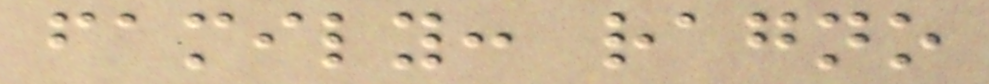family: ragno
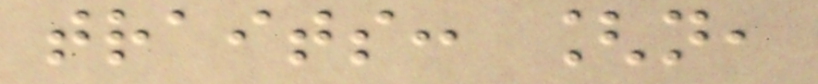traits: [n,
